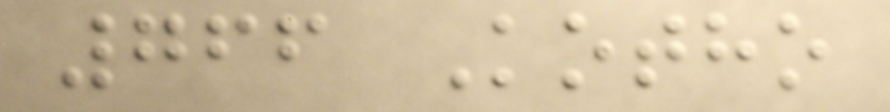766 Kotho
